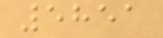5851
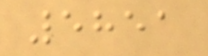5851
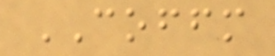COFFM
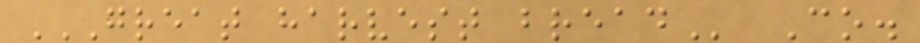GREAT HARVEST BREAD Co.
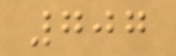707
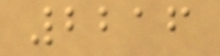2216
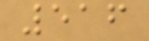516
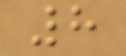8
